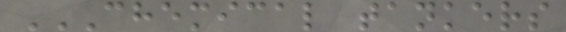CHEMICAL TANKERS
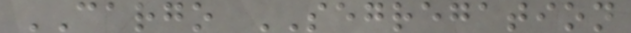CARGO SEGREGATION
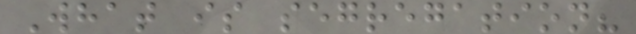What is segregation?
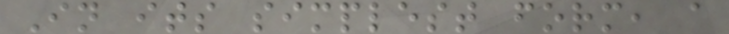In its simplest form, a
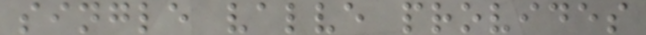single valve provides
